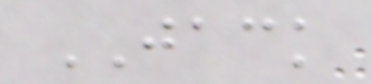JACK
